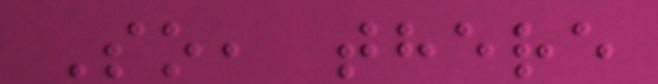So, there
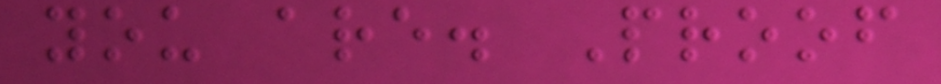you are. Proof
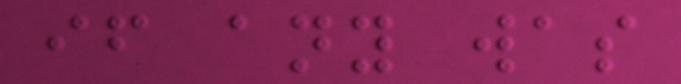if any was
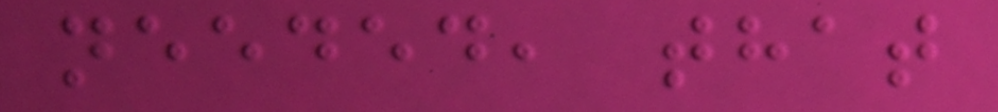needed, that
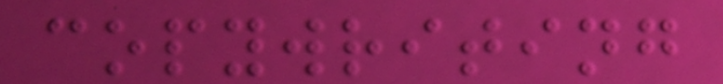copywriting
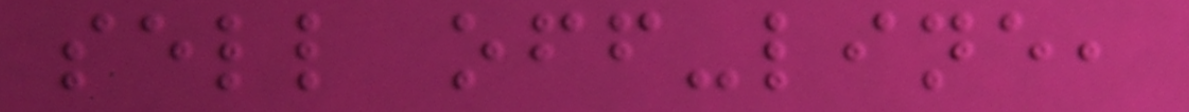sell off-line,
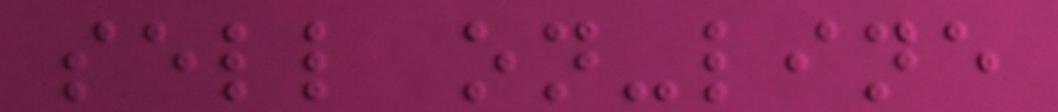sell on-line
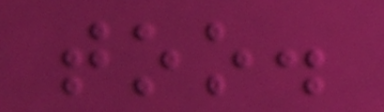too.
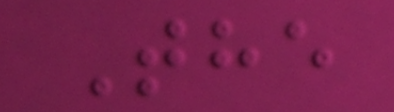The
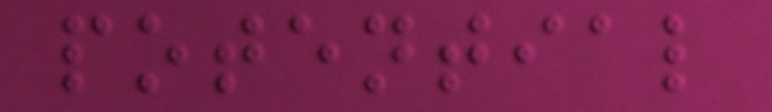potential
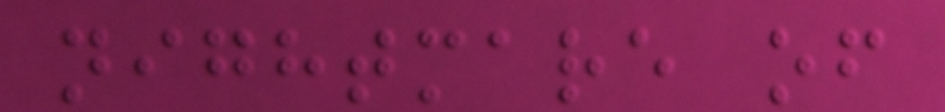nightmare of
